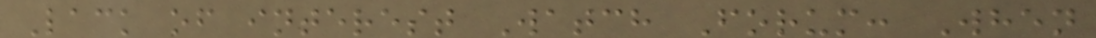Lack of interest Watch Forum: When
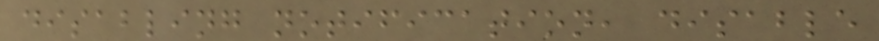disabling notification, disable
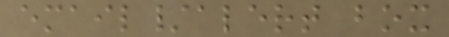email/alert box
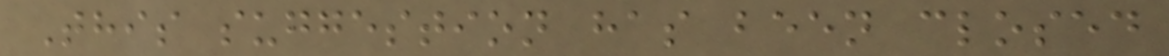This suggestion has been closed
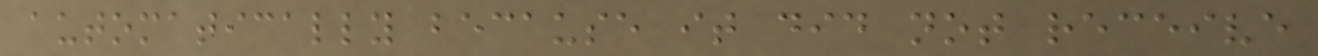automatically because it did not receive
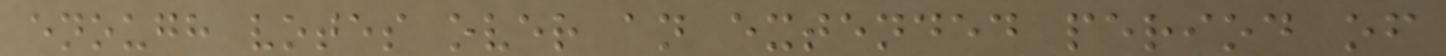enough votes over an extended period of
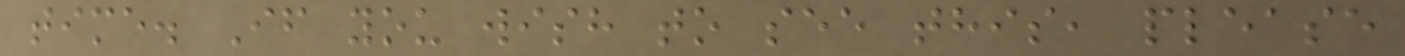time. If you wish to see this, please
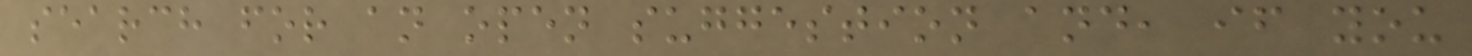search for an open suggestion and, if you
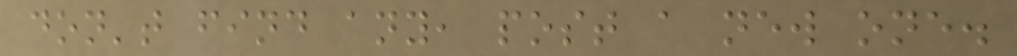don't find any, post a new one.
